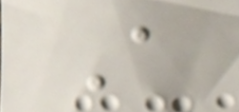A
